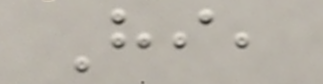Hi,
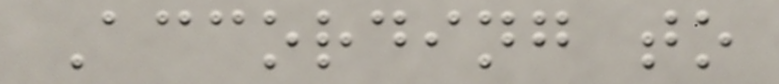According to
